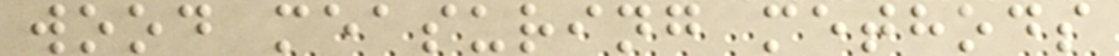wood measuring methods
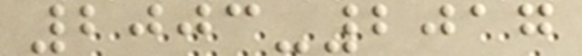2003-2017
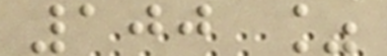100 %
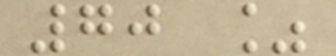70 %
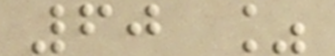60 %
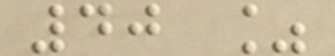40 %
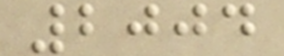2004
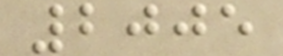2005
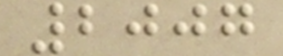2007
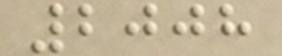2008
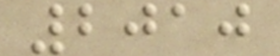2010
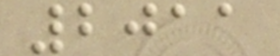2011
